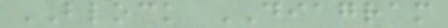BLOCK DIAGRAM
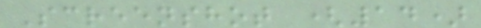Screenshot (14)
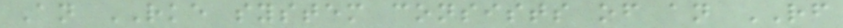An RKE system consists of an RF
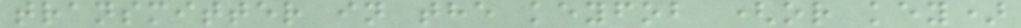transmitter in the keyfob (or key)
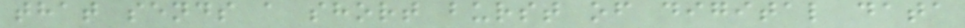that sends a short burst of digital data
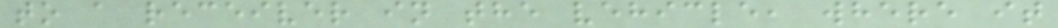to a receiver in the vehicle, where it
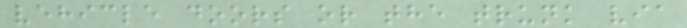vehicle doors or the trunk via
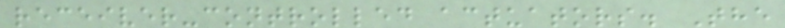receiver-controlled actuators. The
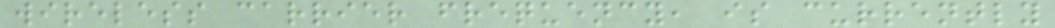wireless carrier frequency, is currently
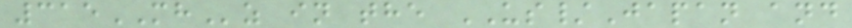315MHz in the US/Japan and
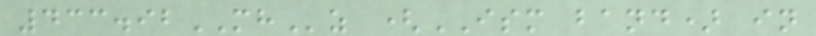433.92MHz (ISM band) in
